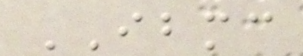IBMC
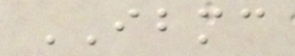IBMC
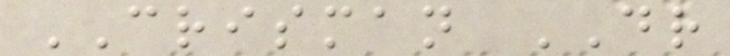CRISMAN DR
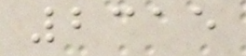2315
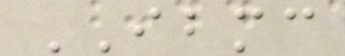IBMC
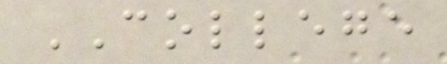COLLEGE
